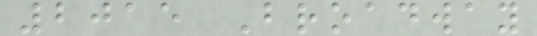2015 Broadway
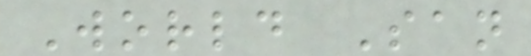World San
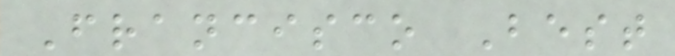Francisco Best
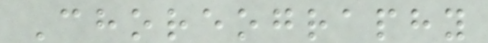Choreography
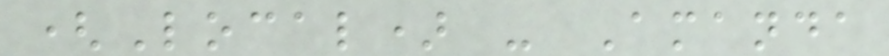(Local) - Amanda
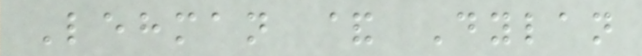Lehman & Dylan
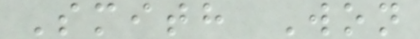Smith Won
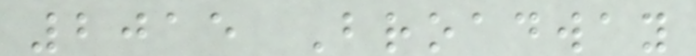2015 Broadway
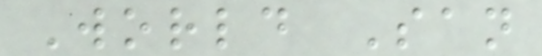World San
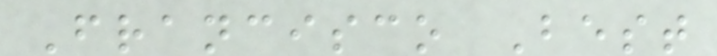Francisco Best
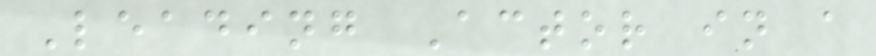Leading Actor in a
